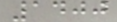1400
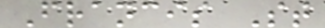Francis St
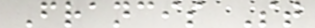Francis St
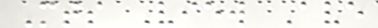Mts View Ave
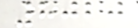8020
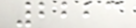2223
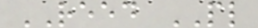REED PL
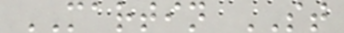MARTIN ST
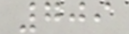709
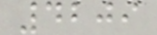4209
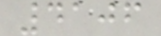4106
